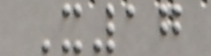X17
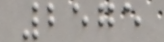2575
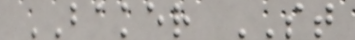BAKER ST
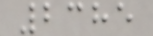2385
